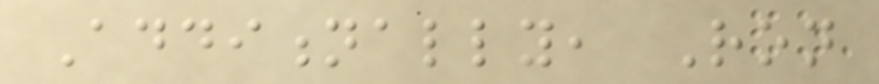Additionally, Ron
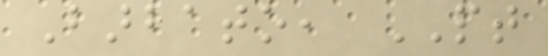Barbato, PT
